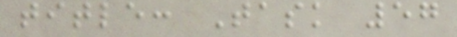title: Task 57
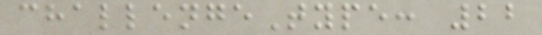challengeType: 22
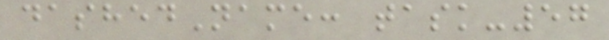dashedName: task-57
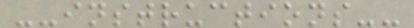--instructions--
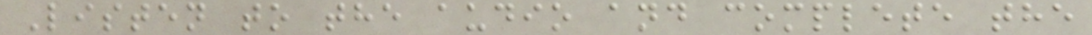Listen to the audio and complete the
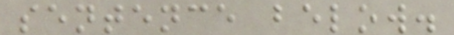sentence below.
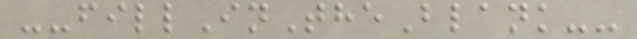--fillInTheBlank--
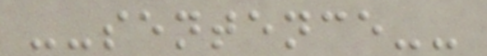--sentence--
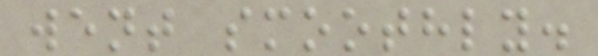went smoothly.
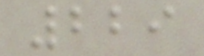229
